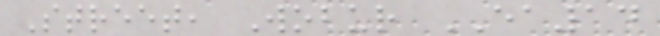Street, Wobur EA14
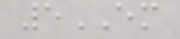5EM
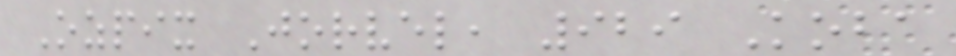Ozpix Jorvel, 929 Koba
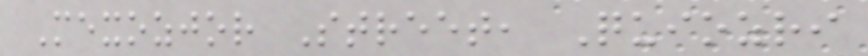Mexozjor Street, Quiozri
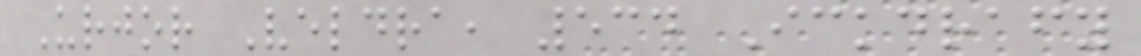Urjor Veldra, 534 Ickdrafy
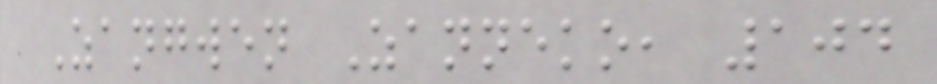Zangwen Zanneko, 104
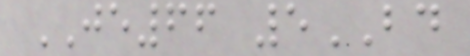JE66 5BD
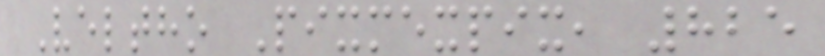Veltho Pixmexpix, 825
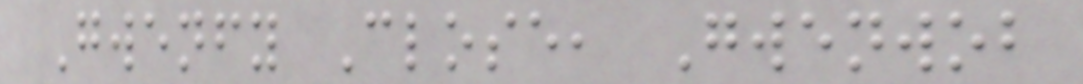Gwenfy Close, Gwenwob
